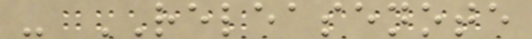- RELEASENOTE
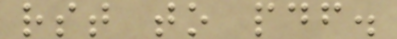rst to pdf.
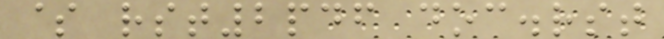$ rst2pdf doc.rst
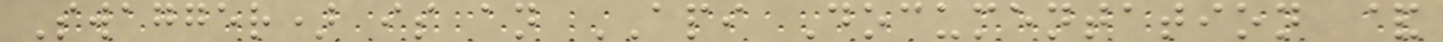Swagger) is an API Documentation &
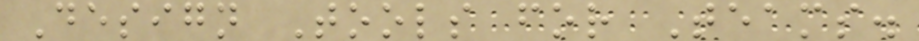Design Tools for Teams.
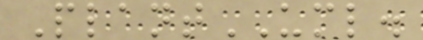PlantUML.
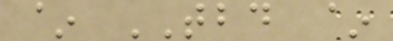~ TBD ~
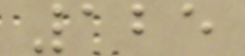125
